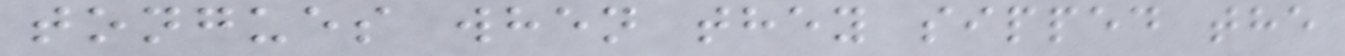tongues when they sipped the
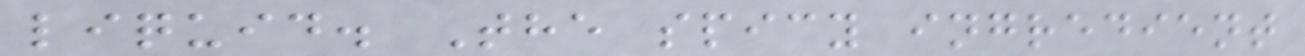liquid. The spicy ingredient
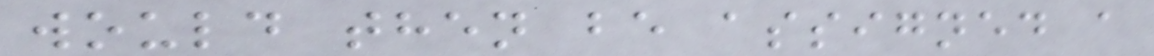would then be assigned a
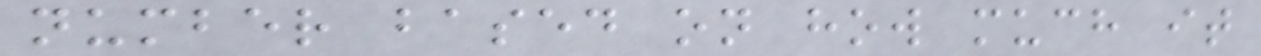number based on how much it
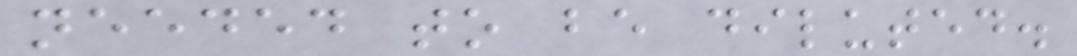needed to be diluted.
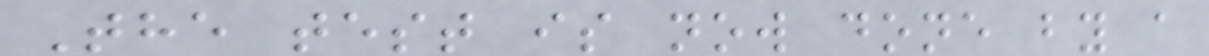The test is now done by a
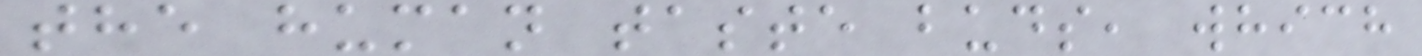the human taste buds, which
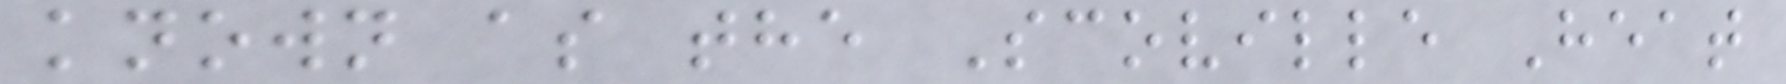known as the Scoville Heat
